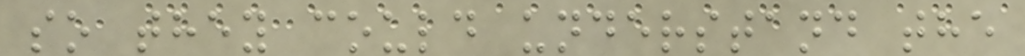so they could understand the
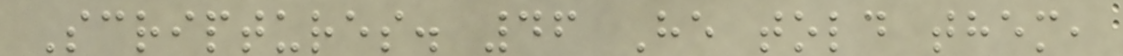Scriptures. 46 He told them,
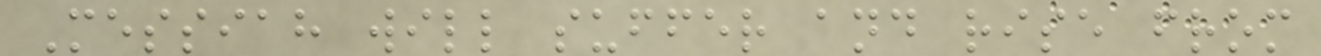Messiah will suffer and rise from
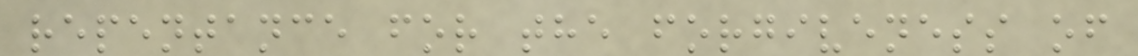repentance for the forgiveness of
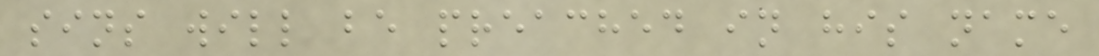sins will be preached in his name
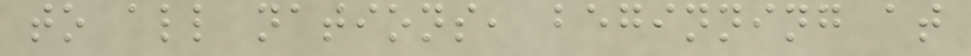to all nations, beginning at
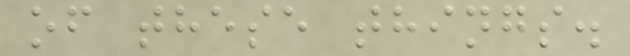of these things.
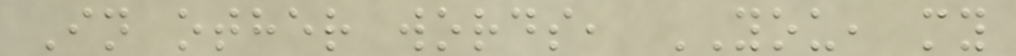In other words, YOU, my
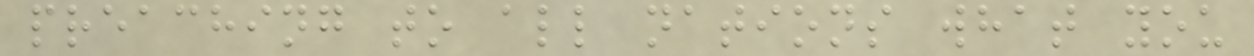preaching to all nations what you
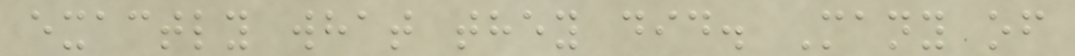exactly what they did. Many of
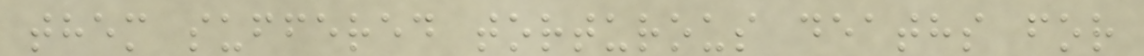them suffered torturous deaths for
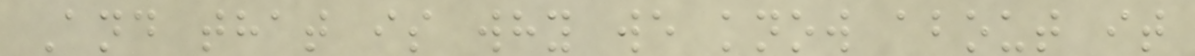And that is why we know about it
